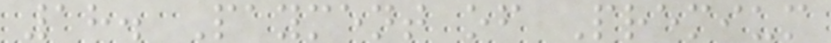18. Payment of Premium
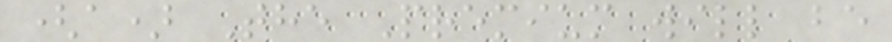(a) The Premium will be
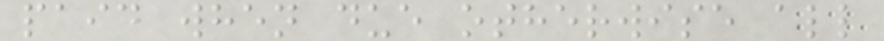paid when due otherwise all
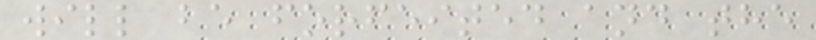will be forfeited and the
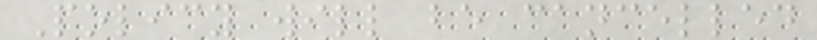Policy will be cancelled
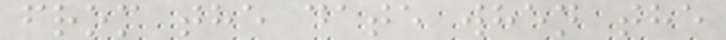from the date when the
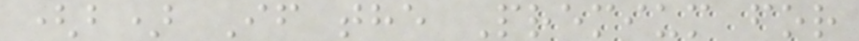(b) If the Premium for
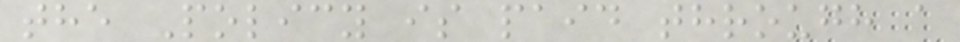the Policy is paid through a
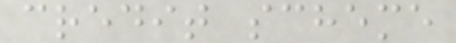credit scheme
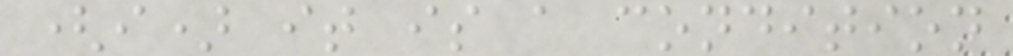(i) it is a condition
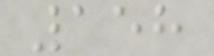158
